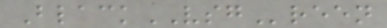BlackVSGreen
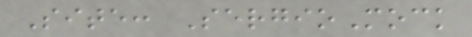Site: SergioMock
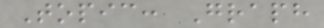Topic: Graph
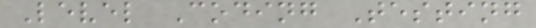Level Coding Testing
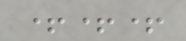+++
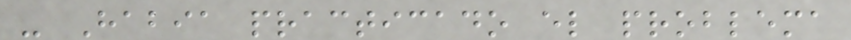- Habia practicado el problema
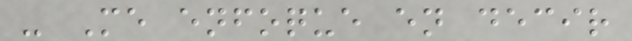- Me enfoque en decir
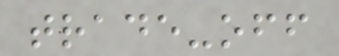trade-off
